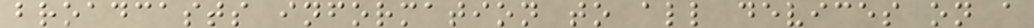broadcasts information to all devices on a
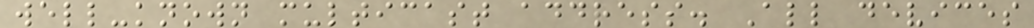well-known multicast address. All devices
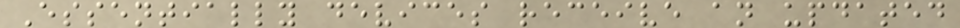Essentially devices receive an updated
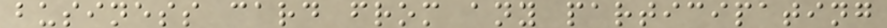business card from any participating
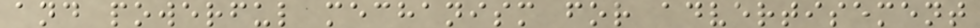and powerful mechanism for advertisement
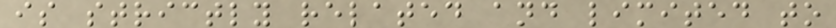is strictly related and limited to
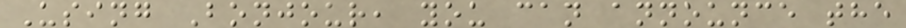Using Bonjour, you can announce the
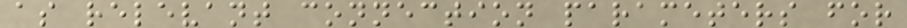as relevant connection parameters for
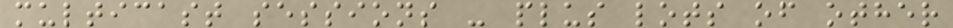multicast sessions - plus lots of other
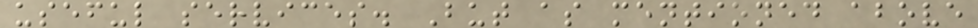useful services. But as mentioned above
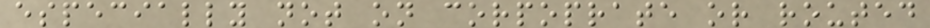especially not on corpoprate or routed
